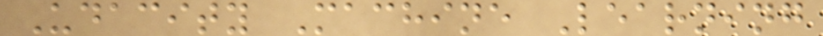Udacity Machine Learning
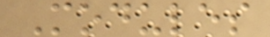Modules
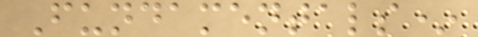Fundamentals*
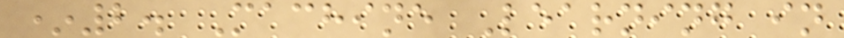*2. Machine Learning in
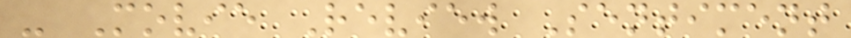- Movie Review Sentiment
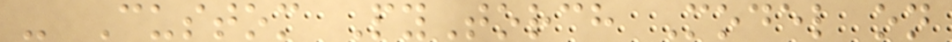- Custom PyTorch Model on
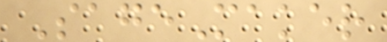SageMaker
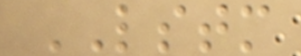LSTM
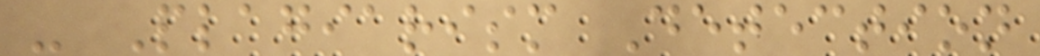- Plagiarism Detection
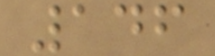146
